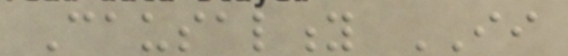Causality II
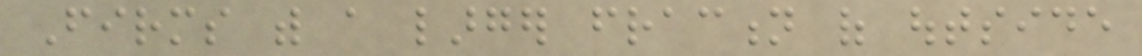Firms with a larger fraction of outside
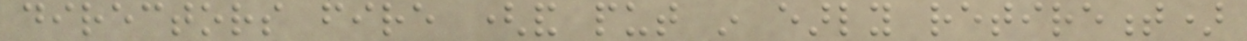directors fire (and put in early retirement)
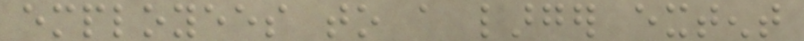employees to a larger extent
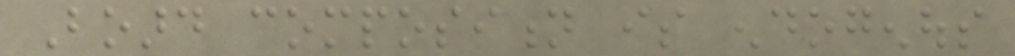Board composition is endogenous
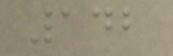142
